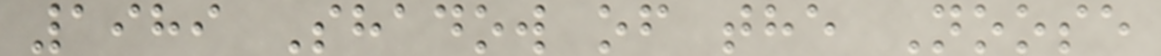1989 Shadow of the Noose
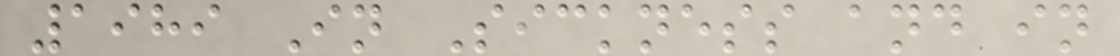1989 In Sickness and in
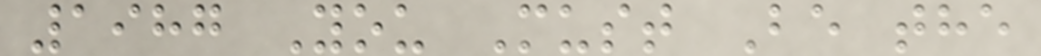1987 You Must Be the
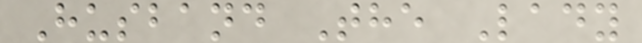Husband The Lady
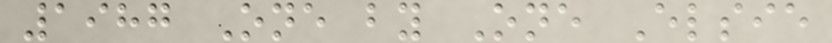1987 One by One Elsie
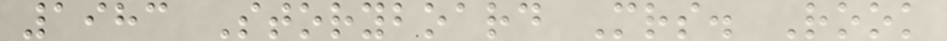1983 Storyboard Mrs. Rook
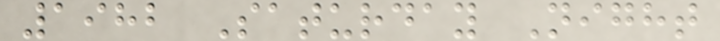1982 Saturday Night
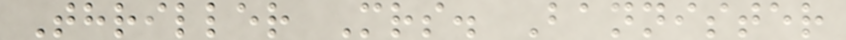Thriller Mrs. Bannister
